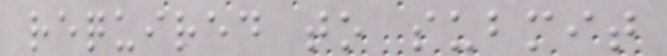required to submit
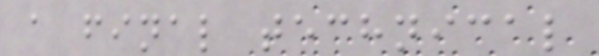a final technical
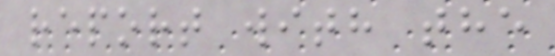report with the
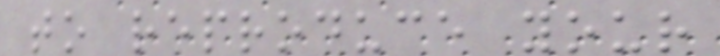to reproduce your
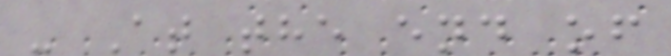- At the end of
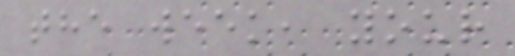the week, your
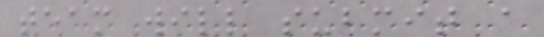team will submit a
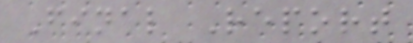Final Report
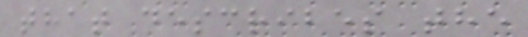that describes the
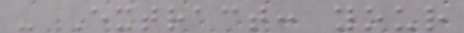- Extract: your
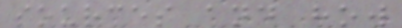sources and how
